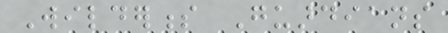Wilderness Guardians
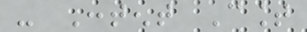- Content Count
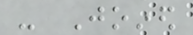- Joined
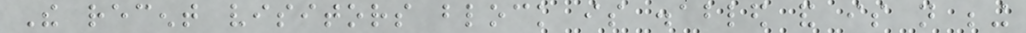The recent visitors block is disabled and is not being
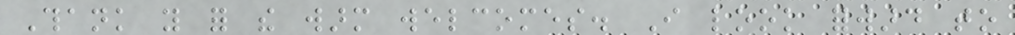Thank you for the warm welcomes. I look forward to
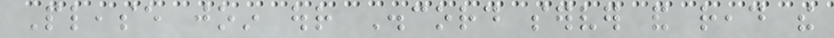Please join our Discord server and read the
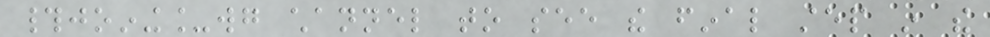#joining_wg channel to see the final step in the
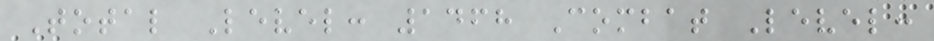Total Level: 1468 Combat Level:
